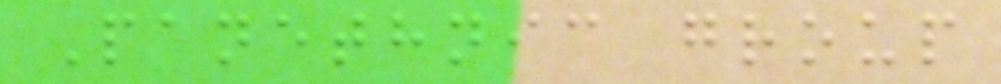Panethnic group
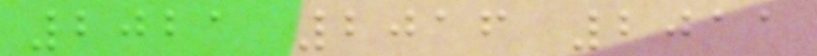2021 2016 2011
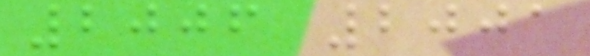2006 2001
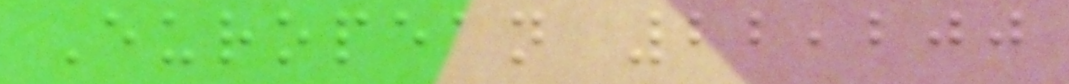European 22,200
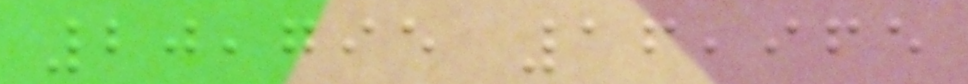20,795 16,965
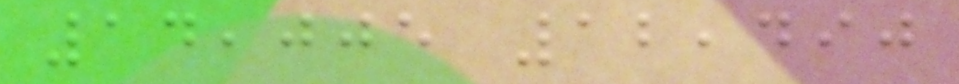14,005 12,490
